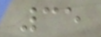35
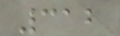312
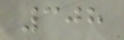308
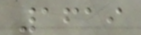1619
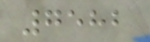7582
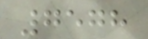7578
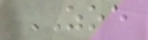ZOE
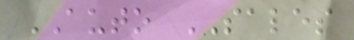AUTO SALES
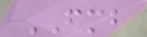FMB
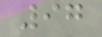97
